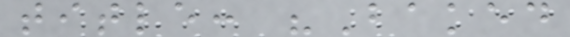title: "Baked
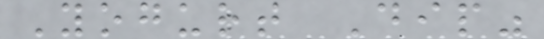Yogurt Dip"
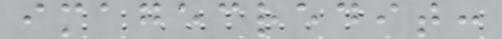imagecredit:
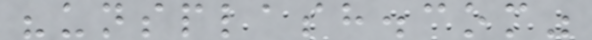"unsplash.com"
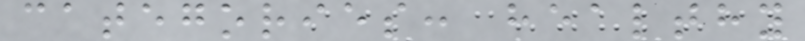categories: healthy
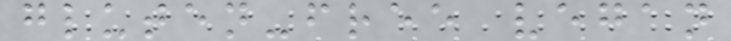gluten-free vegan
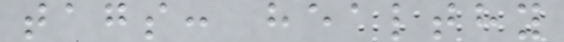tags: healthy
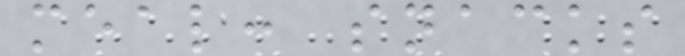meal: snacks
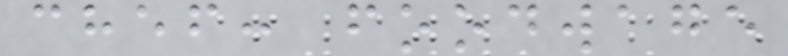chef: foodwage
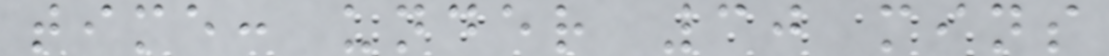time: under 30 mins
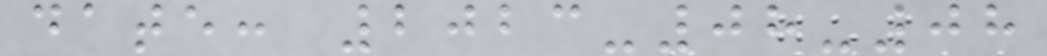date: 2023-08-08
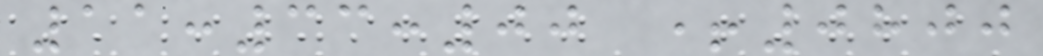11:33:00 +0800
